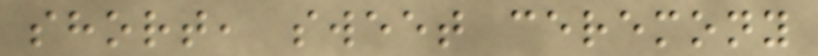short, sweet ceremony
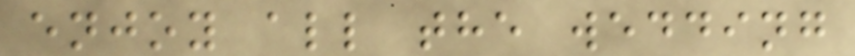enjoy all the wedding
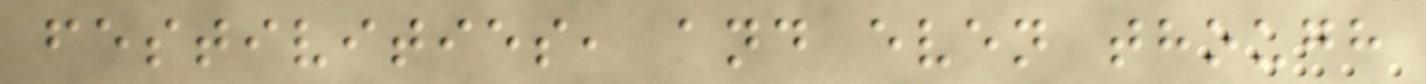festivities, and even though
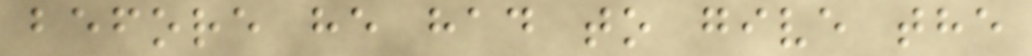before he had to give the
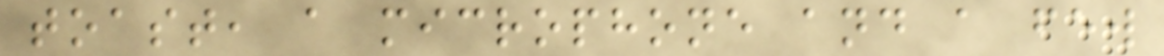toast, a microphone and a few
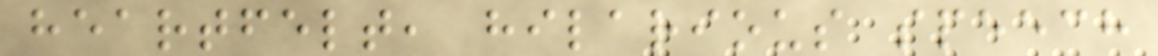heartfelt, hilarious speech
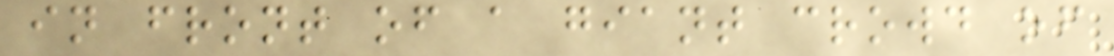in front of a giant crowd of
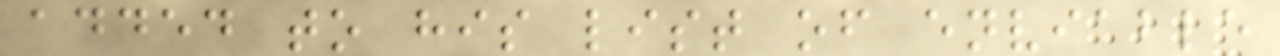added to his list of enviable
